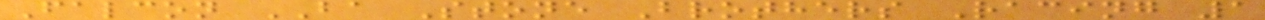Falcon BA Stone Brothers Racing 1
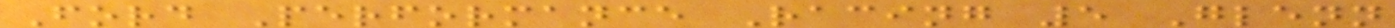Ford Performance Racing 5 Glenn
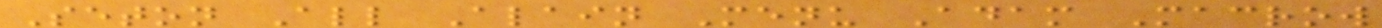Seton All Alain Menu Adam Macrow
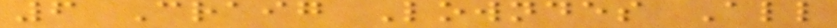6 Craig Lowndes All
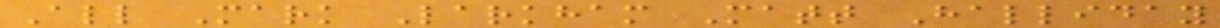All Mark Larkham Matt Halliday
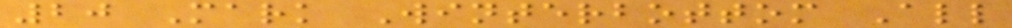20 Mark Winterbottom All
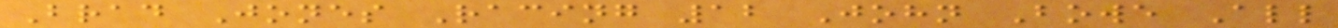Brad Jones Racing 12 John Bowe All
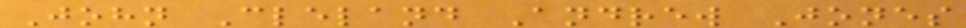John Cleland Andrew Jones
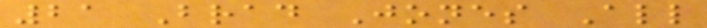21 Brad Jones All
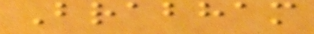Brabham
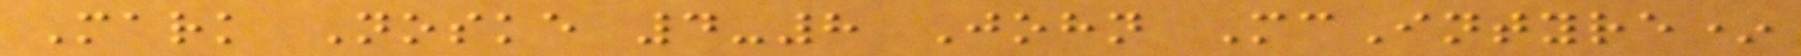Mark Noske 4-8 John McIntyre*
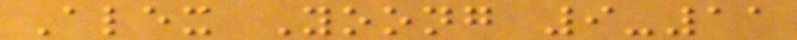Alex Yoong 9-11
